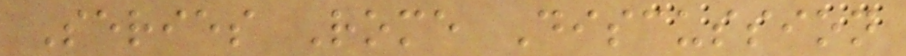Series Rome Discussion
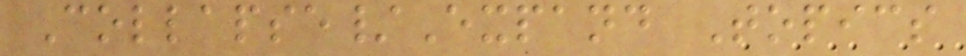Collapse/Expand Topics
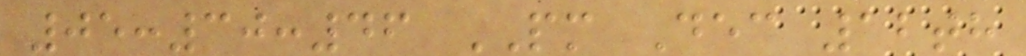05:30:46 PM Dec 12th
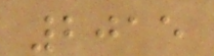2015
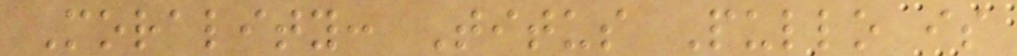Morality: Titus Pullo is
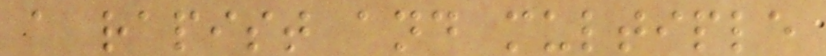a rapist and multiple
